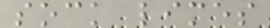sock limes
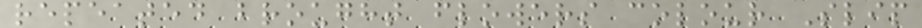repeated brought flowers colour Slip
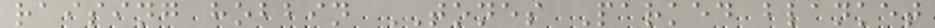raising hobbin TONES Parked blanket
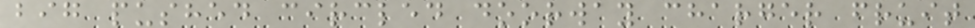big pushed circled doorway charger fruit
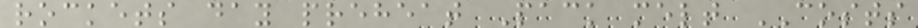rockets day preheat Pack melt COSTS
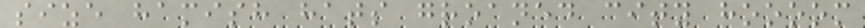size hamish hats groaned city hoooom
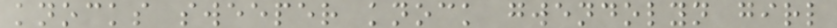knocks sweeper knock gwendolyn girl
